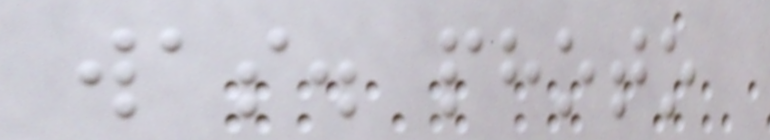was. photo
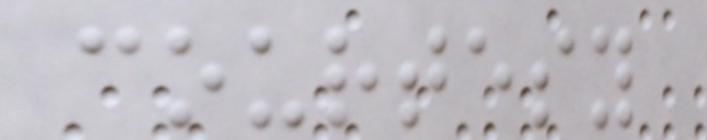courtesy
